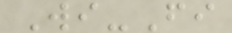Wi-Fi
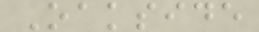Oakside
